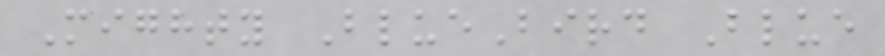Mighty BlueBird Blue
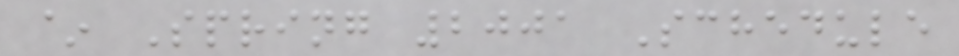~ Spring 2001 Schedule
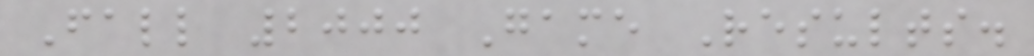Fall 2000 Game Results.
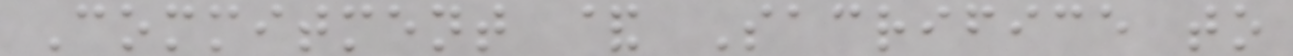Commitment & Sacrifice to
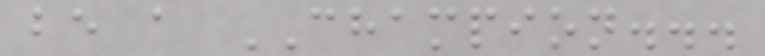be a CHAMPION...
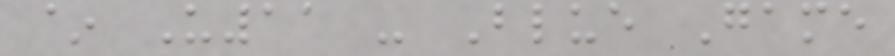~ U11 - Blue Game
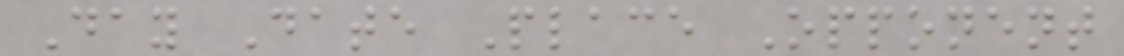Day Date Place Opponent
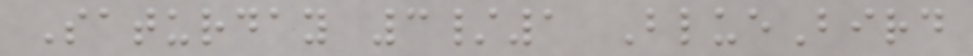Saturday 3/1 BlueBird
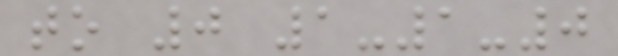to 0 1-1-0
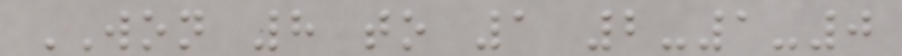WON 8 to 1 2-1-0
